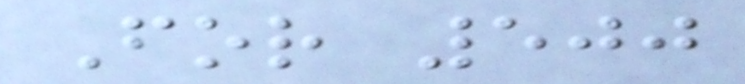For 500
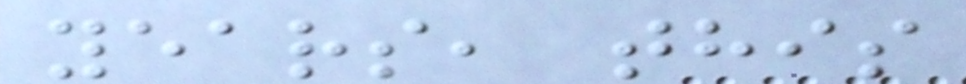years, this
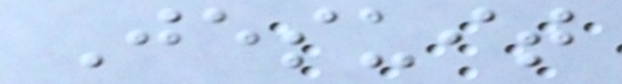Jesuit
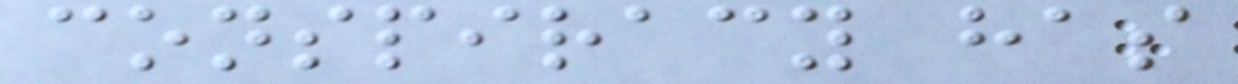conspiracy has
